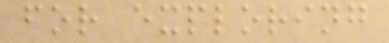for exploring
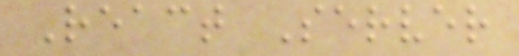React Server
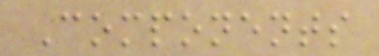Components
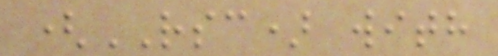(RSC) with
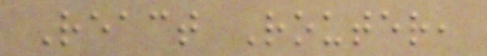React Router,
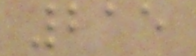215
